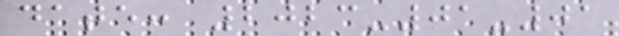date: 2023-01-01
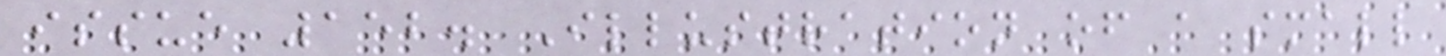issue 152. Illustration of a small
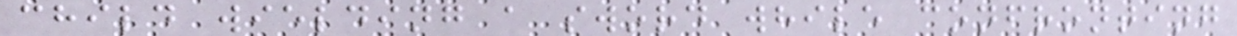child wielding a sword while confronting
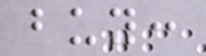buy:
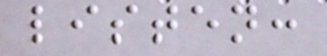listen:
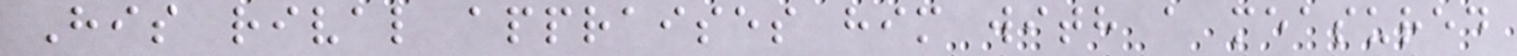His rival appraises him with a measured
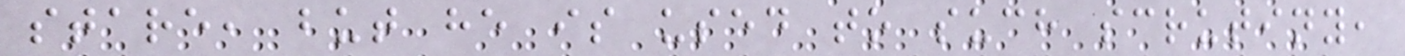stare, but he is used to such scrutiny,
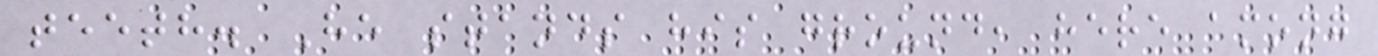teeth. He stands his ground, here among
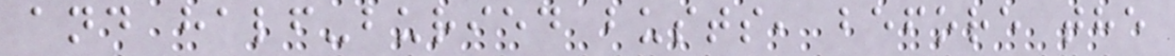and half-buried busts, before the
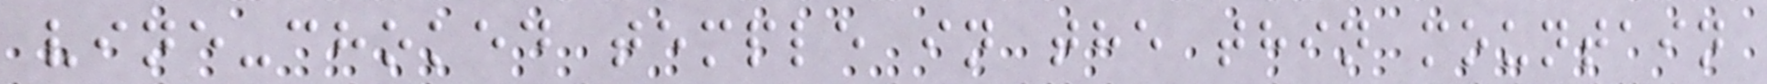vine-choked temple in the thin mountain
